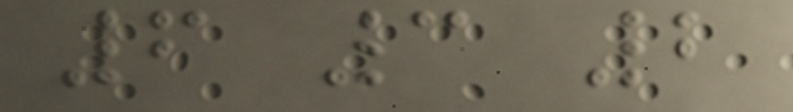6 3 2
